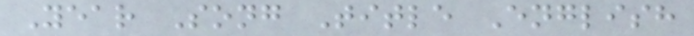Year Song Title English
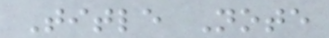Title Note
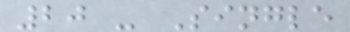20 - Single
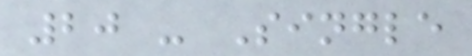20 - Single
